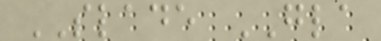SLADE GLA
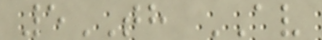5TH AV
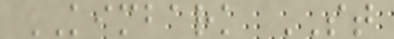KIMBARK ST
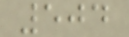504
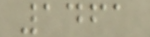1461
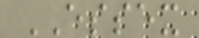ESSEX
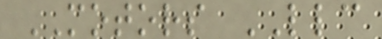MOTORS LLC
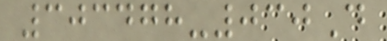303478-030D
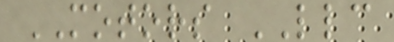MOTORS LLC
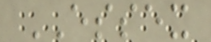ESSEX
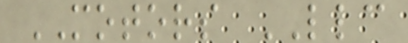MOTORS LLC
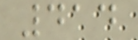414
